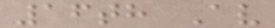16th Av
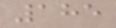185
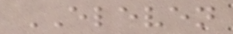ELEVEN
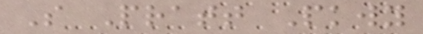S Pratt Pkwy
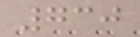730
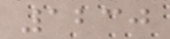1230
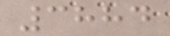3884
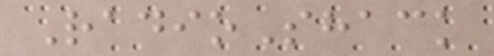RadioShack
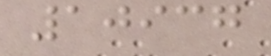10937
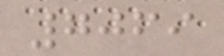7069
